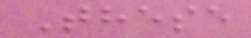These
